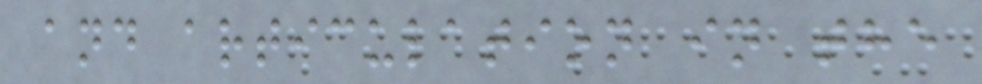and articulation in the
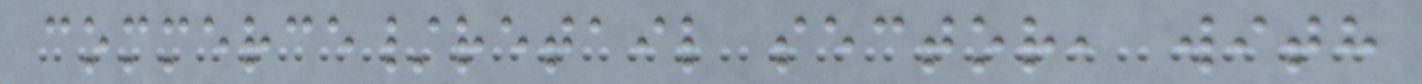commerce/retail sector, with
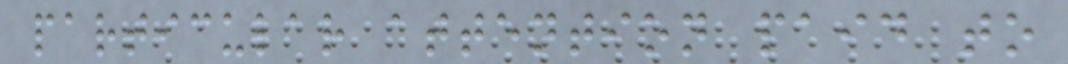particular attention paid to
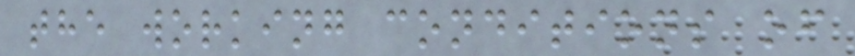the working conditions of
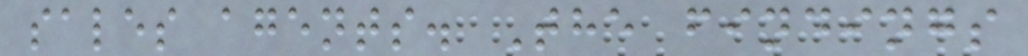sales agents. The findings
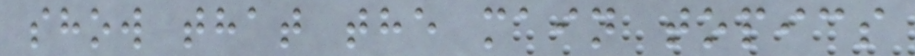show that the main topics
